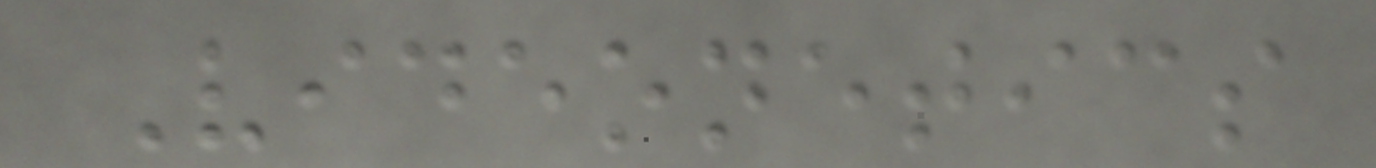Videonetics
